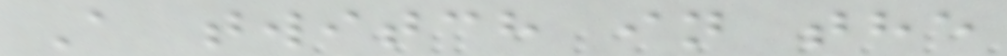A twitch in the
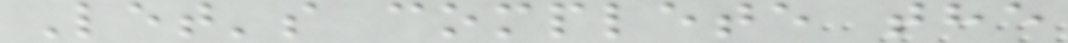Let's complete the
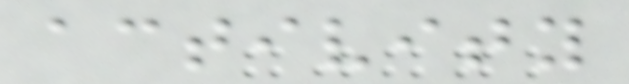activity
